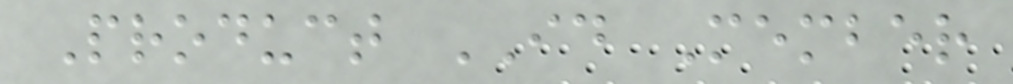Product ID Member
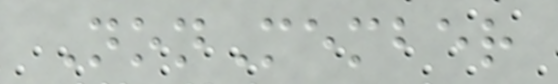NonMember
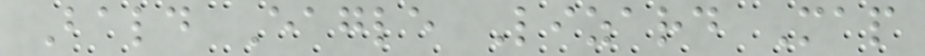Bald Eagle Lizard Map
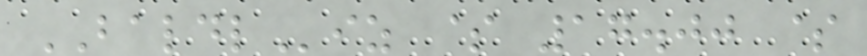BALDLiz $ 17.00 $
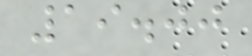19.00
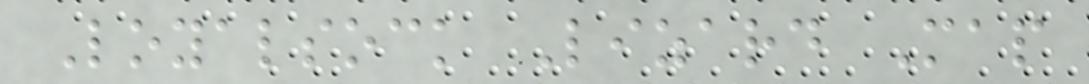Loyalsock Lizard Map
